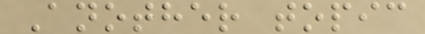Another topic
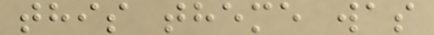this theme was
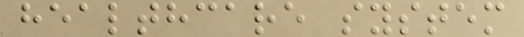healthcare system
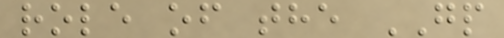role of the GP
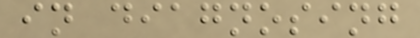in diagnosing
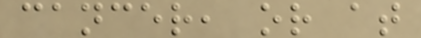cancer, or at
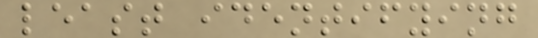least identifying
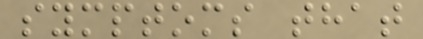symptoms that
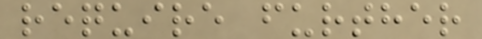require further
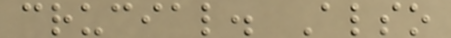crucial. Also
